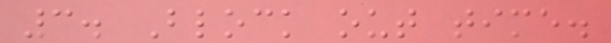3. Block out time.
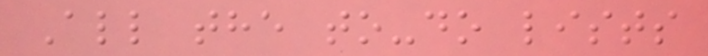All the to-do lists
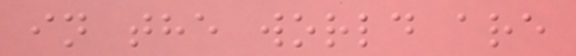in the world are
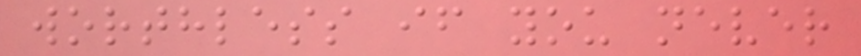worthless if you never
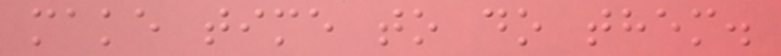make time to do them.
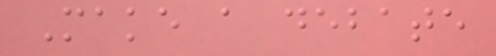Make a debate
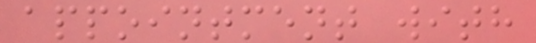appointment with
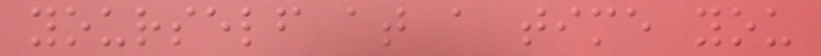yourself at a time you
